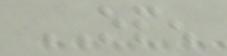OPEN
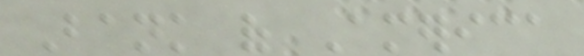Bank of America
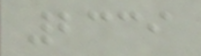2339
